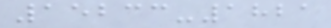15233-1821
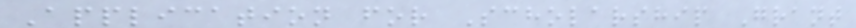Application for Scholarship Grant
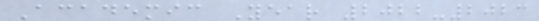Academic Year 2022-2023
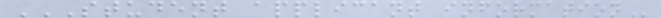STUDENT APPLICANT INFORMATION
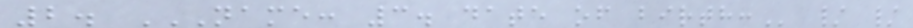2. NAME: 3. DATE OF BIRTH: / /
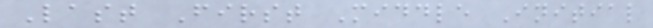Last First Middle Initial
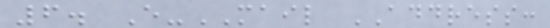6. E-MAIL ADDRESS:
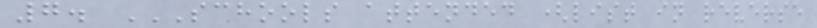7. SCHOOLS ATTENDED (LIST IN REVERSE
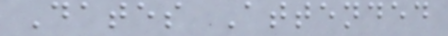Dates Attended
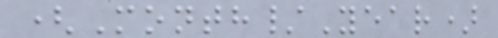(Month/Year)
